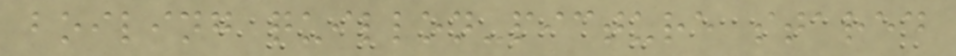boiling quillon-picture stared
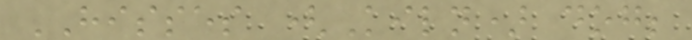HISSES (Kiln) dog;
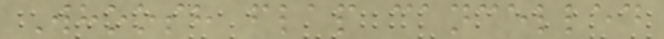Whoosh flap cancelled
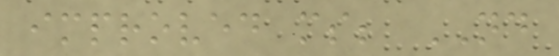improved ms; ND
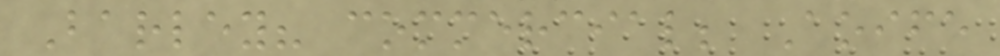Barley? commercial; Aoife
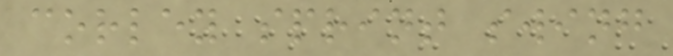corley sprint swing
